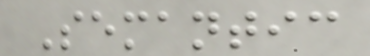Semantic
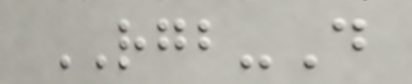RGB-D
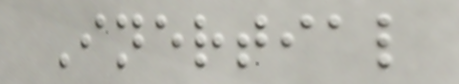Inertial
